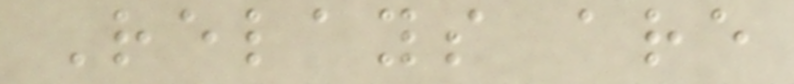Relays are
